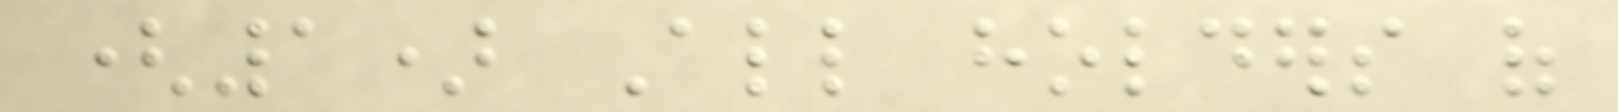(1) All holders of
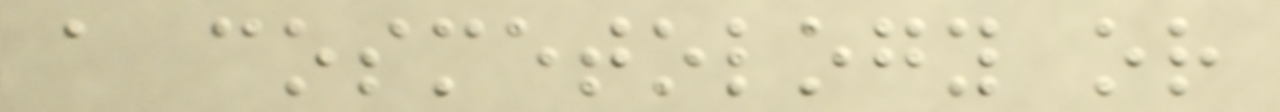a cosmetology or
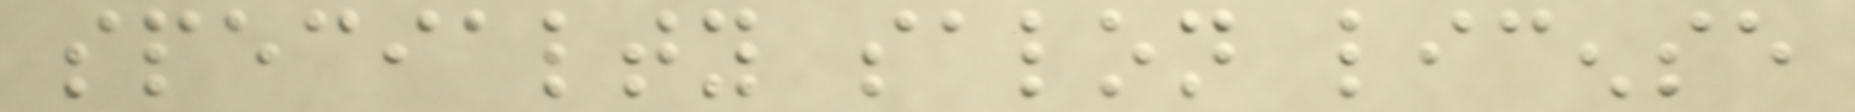specialty salon license
